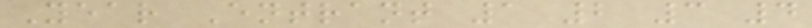Year Entrant 1 2 3 4
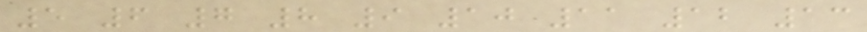5 6 7 8 9 10 11 12 13
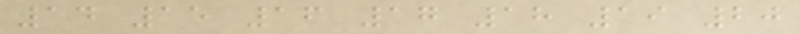14 15 16 17 18 19 20
